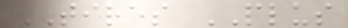TIRES PLUS
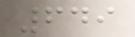649
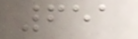651
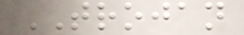TROJAN
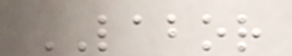LABOR
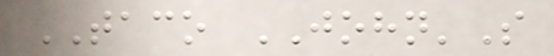TACO JOHN'S
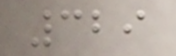329
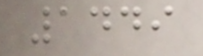1449
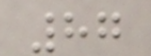87
